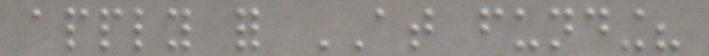apply for AT funding?
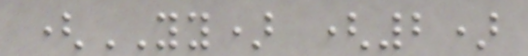(YY) (2)
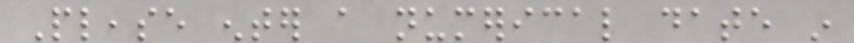Please enter a numerical date in
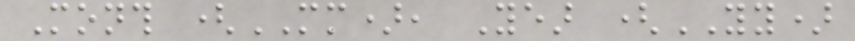Month (MM), Year (YY)
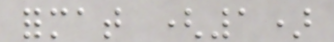format (1)
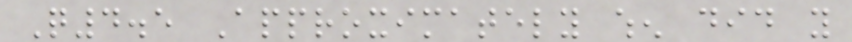Q4.5 Approximately when did you
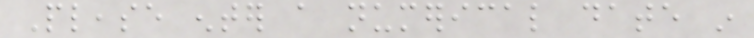Please enter a numerical date in
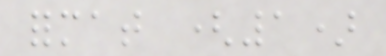format (1)
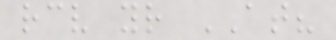receive your AT?
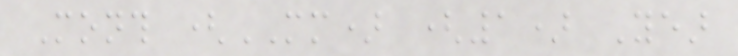Month (MM) (1) Year
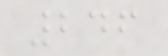246
